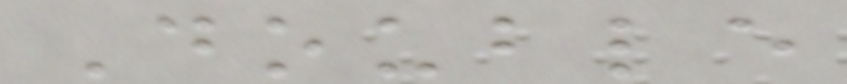Double
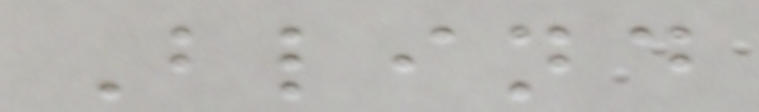Blind
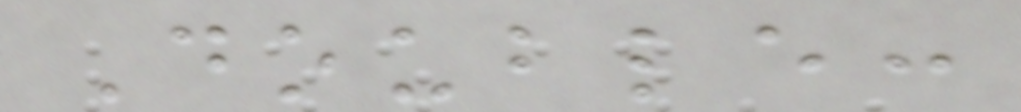Double:
